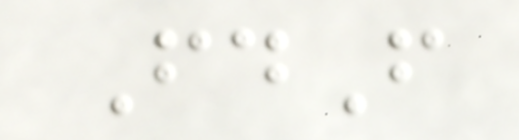FdF
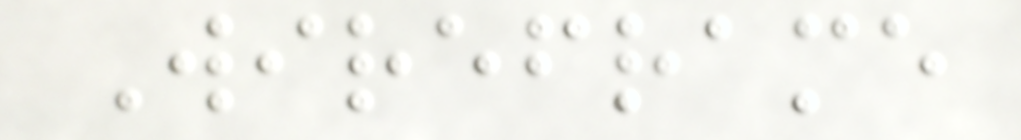Wireframe
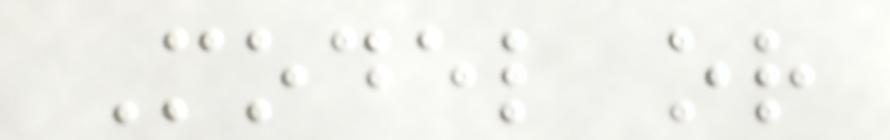Model or
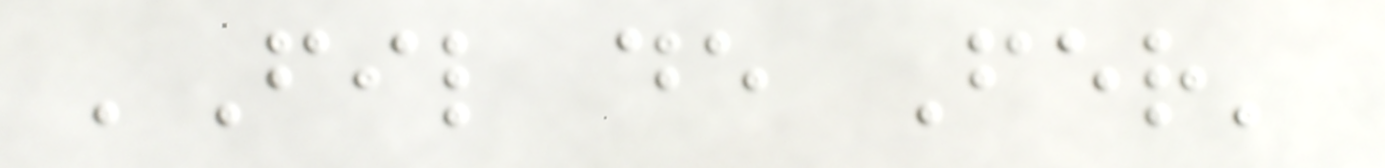'Fil de Fer'
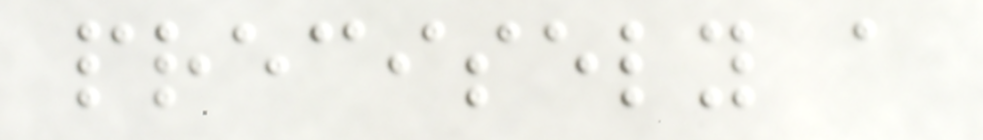precisely a
